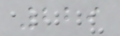229
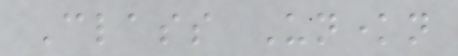Class Unknown
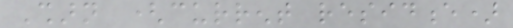Sharn (current residence)
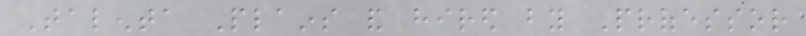Talenta Plains and hired by Professor
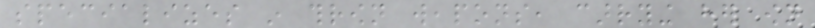specializes in thrown weapons, carrying her own
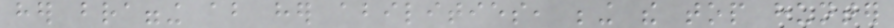her bragging about her abilities, being the top hunter
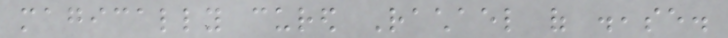magically cured Rachael of disease.
